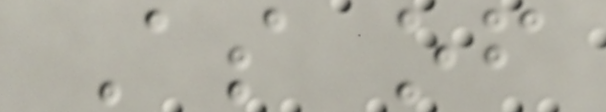As of
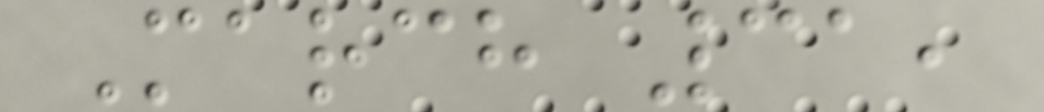March 31,
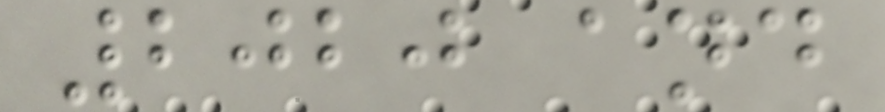2020 and
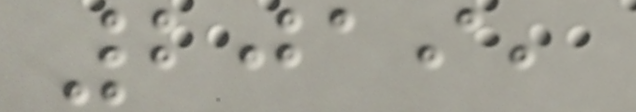2019,
